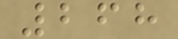268
